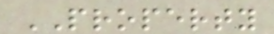PROPERTY
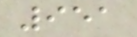951
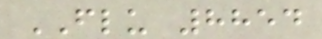FLU 8854
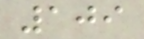109
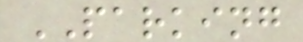PARKING
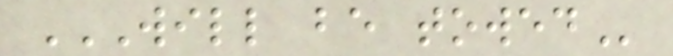WILL BE TOWED
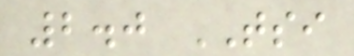2.0 TSI
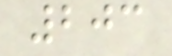203
